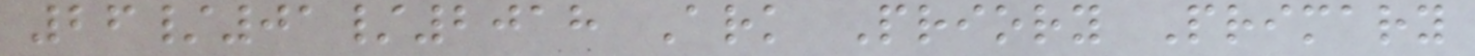26/01/2018 Ark Priory Primary
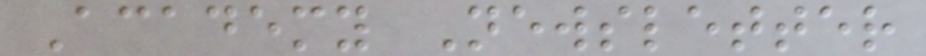Academy Newsletter
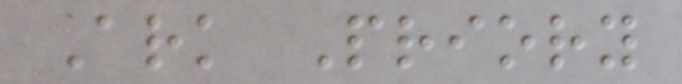Ark Priory
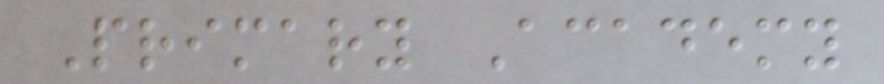Primary Academy
